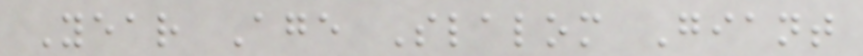Year Age Slalom Giant
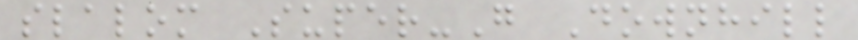slalom Super-G Downhill
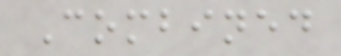Combined
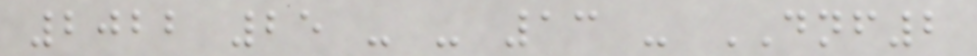2022 25 - - 13 - DNF2
